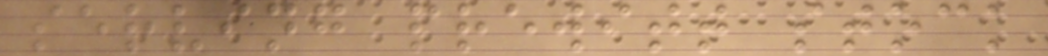serving prewitt stock
